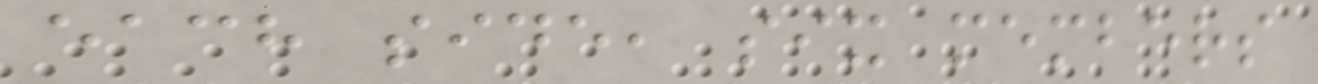each side, six members
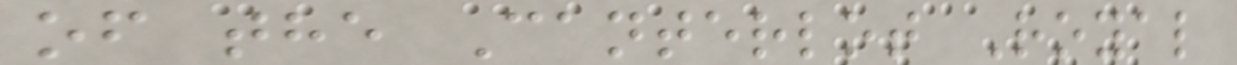of the Canterlot Royal
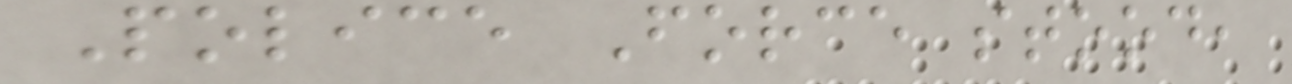Police Force stood,
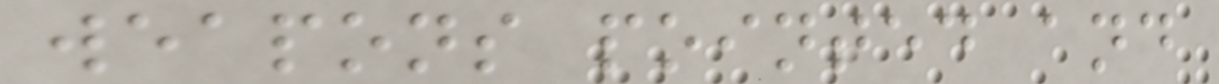weapons pointed and
